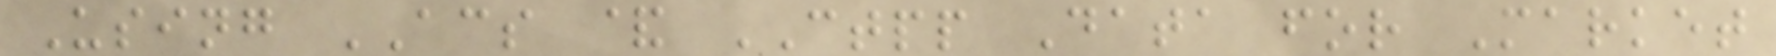Using ACS & CTPP Data for Market
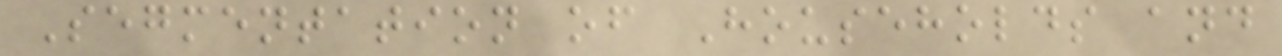Segmentation of Households and
